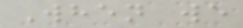When we
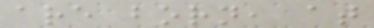are born, at
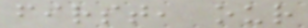first, our
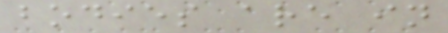bodies are in
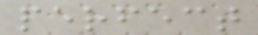perfect
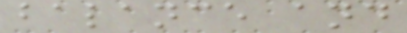balance and
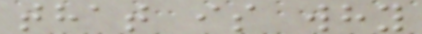that is why
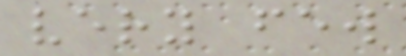very few
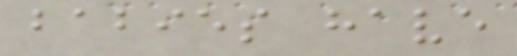babies have
